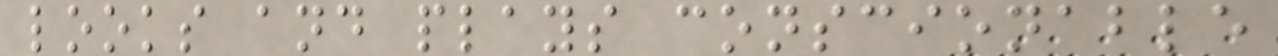looks and plays conscionable
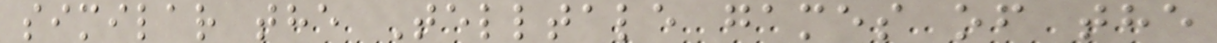similar the Telltale games of the
